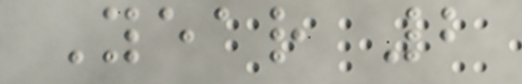Year 2
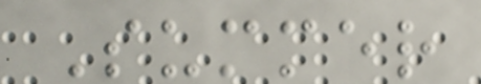Summer
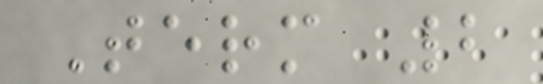Term 2
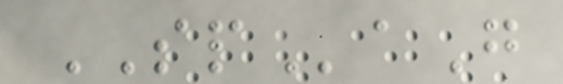SPaG
